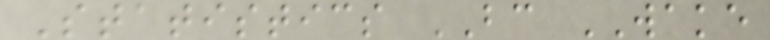Statistics BC WAKE
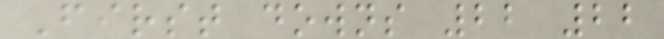First downs 22 22
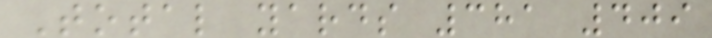Total yards 381 409
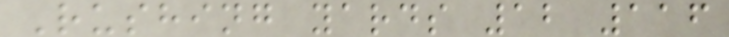Rushing yards 12 116
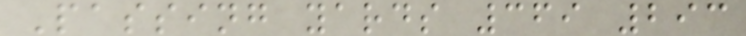Passing yards 369 293
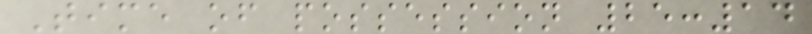Time of possession 25:14
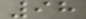98
